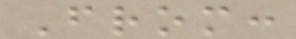From:
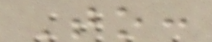To:
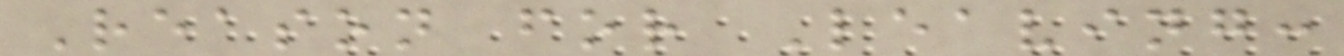Reason for Leaving:
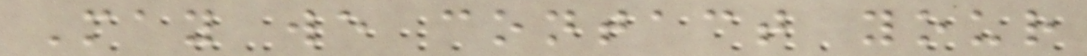May we contact your
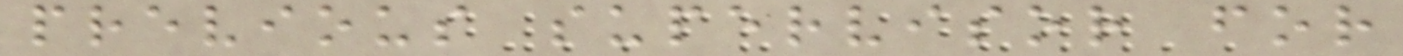previous supervisor for
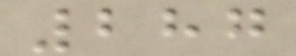287
